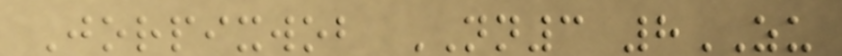Jorpixwob NN3 8ZU
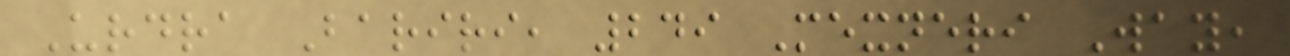Urdra Bariri, 249 Mexneri Way,
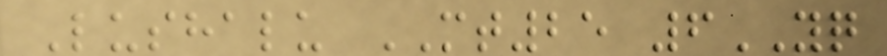Lushalu MT25 6YQ
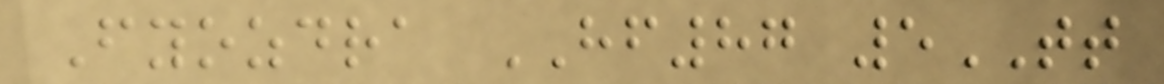Fyozdra HF87 5TT
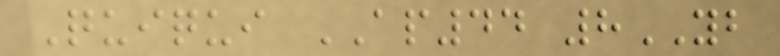Quiqui AP44 8YB
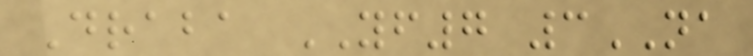Draba YF7 3NA
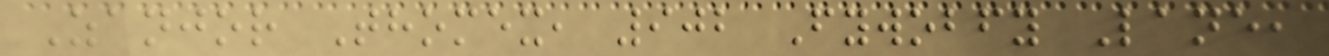Zanjor Thomex, 902 Fywobfy Lane,
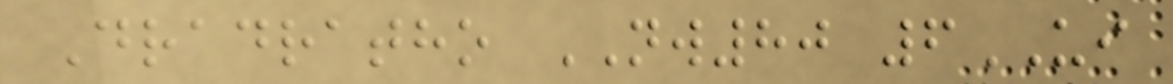Dradratho NW80 6UI
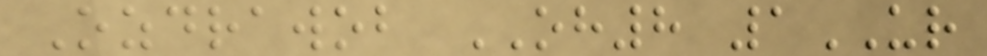Ozdrawob OH8 1UR
